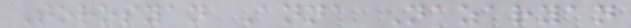Torosyan Anna Nazaryan
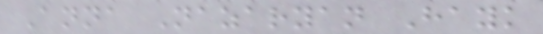Anna Nazaryan Hayk
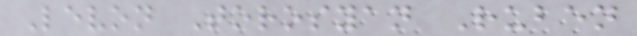Levon Torosyan Ruben
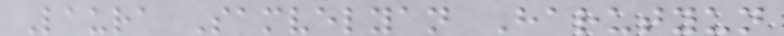Laura Samvelyan Harutyun
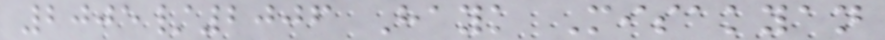2005/2006 Hayk Misakyan
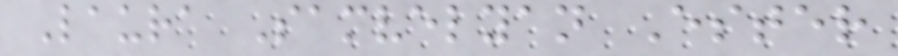Laura Samvelyan Ester
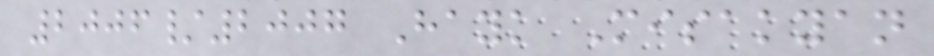2006/2007 Hayk Misakyan
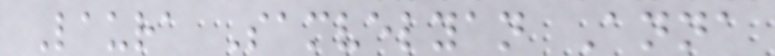Laura Samvelyan Anna
